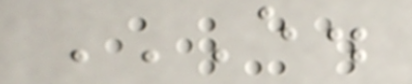E.
